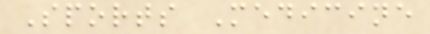Sports Medicine
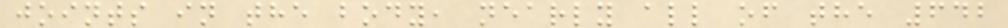joints in the body, nearly all of the 642
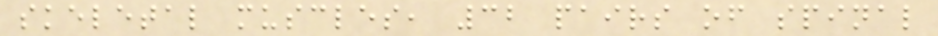skeletal muscles, 32 pairs of spinal
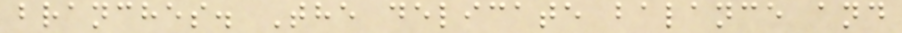branches. The delicate balance and
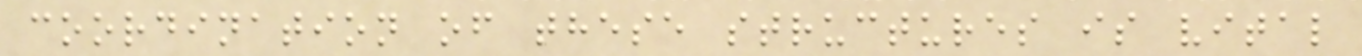coordination of these structures is vital
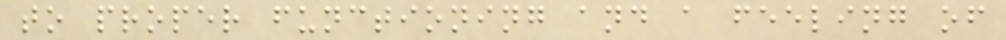to proper functioning and a feeling of
